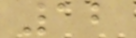12
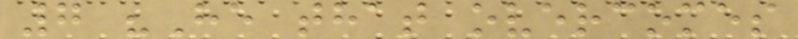7 "He that overcomes
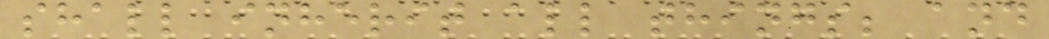shall inherit all things; and
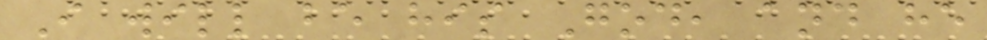I will be his God, and he
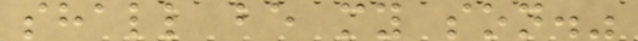shall be my son."
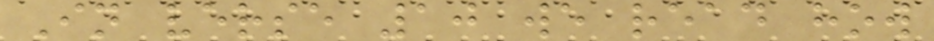In verse 10 we read how
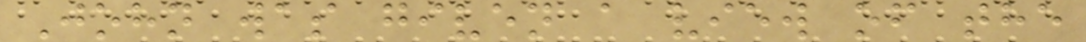John was given a view of the
